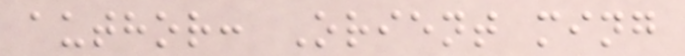author: Orient ming
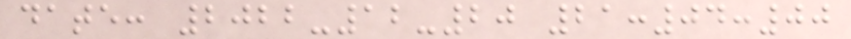date: 2022-12-20 21:04:00
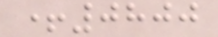+0800
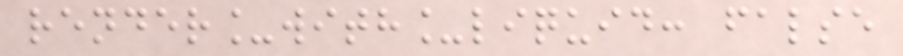render_with_liquid: false
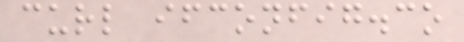curl ifconfig.co
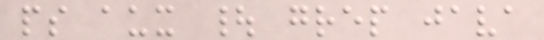ps aux | grep java
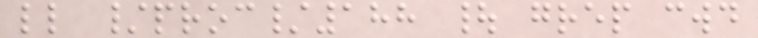ll /proc/188 | grep cwd
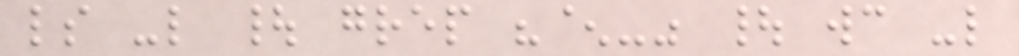ls -l | grep "^-" | wc -l
